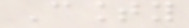County
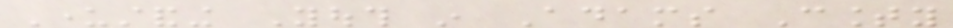Understanding Youth in Adams County
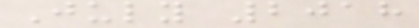July 2018
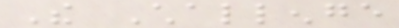The Challenge
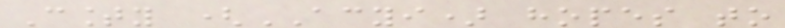County (ACYI) hopes to
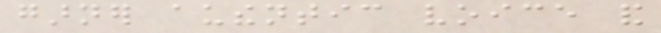garner authentic voice and
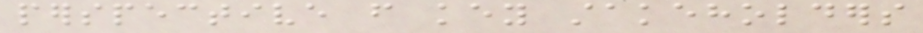perspective from key stakeholders
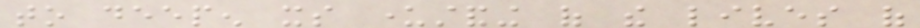to deepen its understanding of the lives of
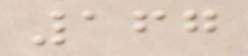167
